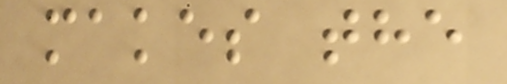makes the
